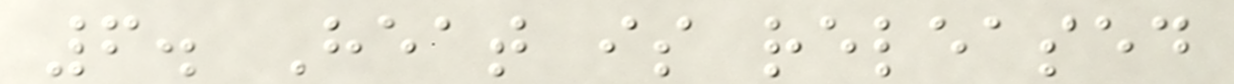6. Heat is released
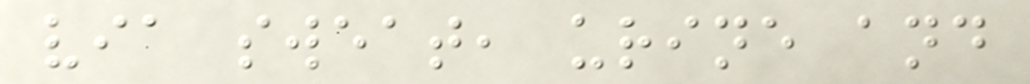via sweat, urine and
